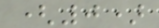(0)
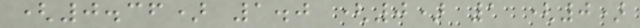(0.36) 1.0 (0) 1 (0)
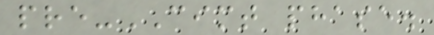pre-CIMT phase.
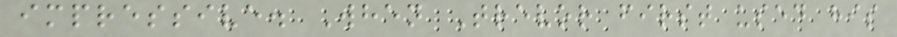impressive. When Trevor first used his
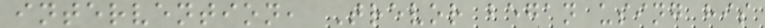intervention, Trevor began using his
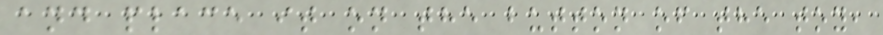and place it on the button of the toy,
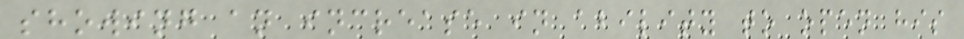showing an increase in ability to open his
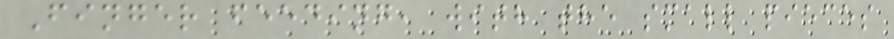Finger feeding, with the small pieces
